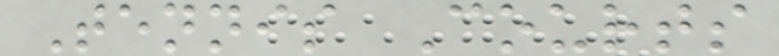Tennis Courts
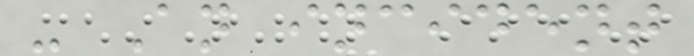- An incident
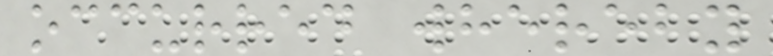occurred whereby
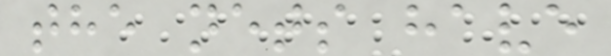the nets have
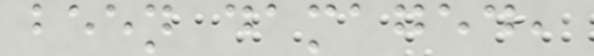been damaged,
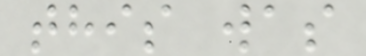this was
